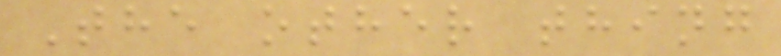The other thing
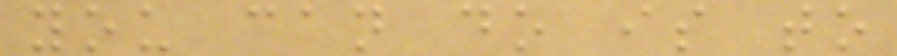you can do is to
